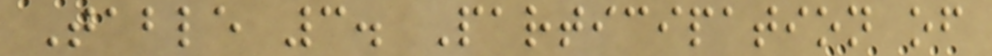Table 3. Participation of
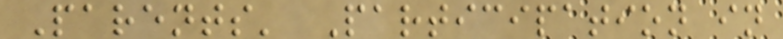Parents' Participation in
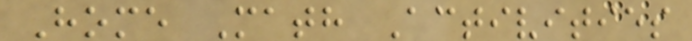Home Math Activities
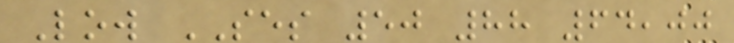Low SES 50 88 64,00
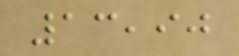13,90
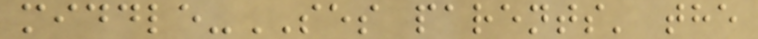middle-SES parents' the
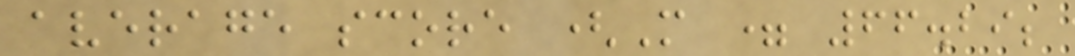average score (M = 66.29;
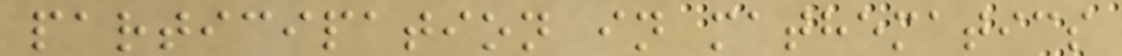participation in mathematics
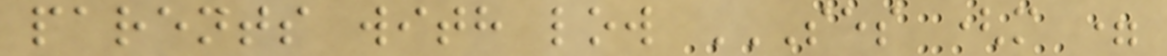parents with low SES (M =
